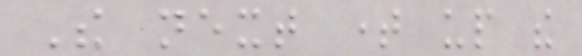The next time up the
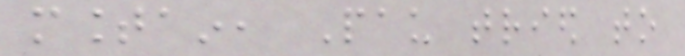mountain, Pau tried to
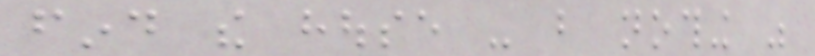find the house - but nothing was
